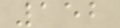152
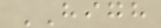HIGH
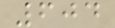604
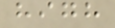high
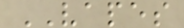VAPES
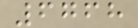6768
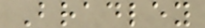Bradley
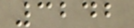3242
